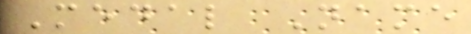Medal Name
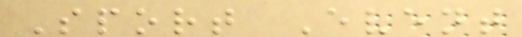Sport Event
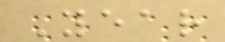Year
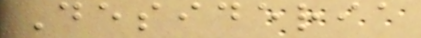Desideria
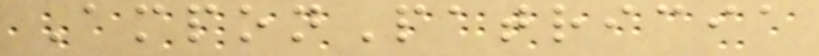AmponPatricia
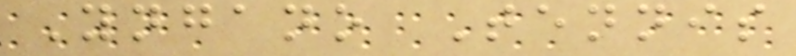Yngano Tennis
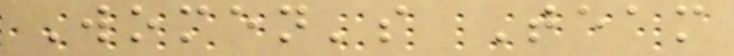Women's Team
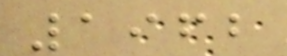1962
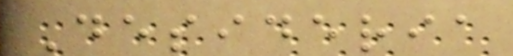Desideria
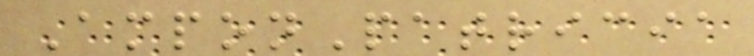AmponPatricia
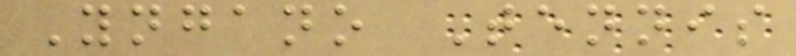Yngano Tennis
